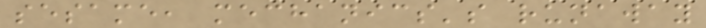sesame, mechanics's runaway
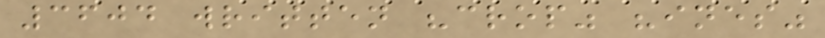3604 written "crop" "ines"
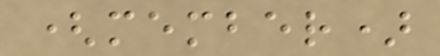(member)
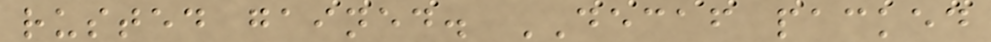rusted gained. DECAF packed
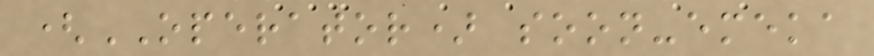(OPERATOR) soon-emeka
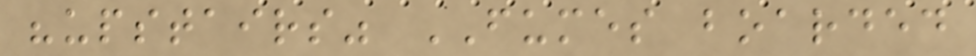"upstairs" FUMES boarded
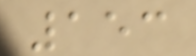153
